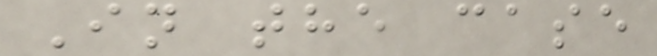In the case
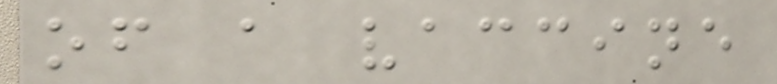of a vaccine
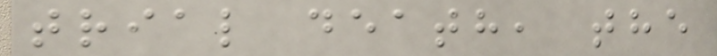trial death, the
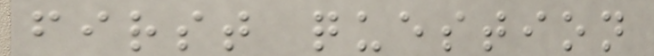first question
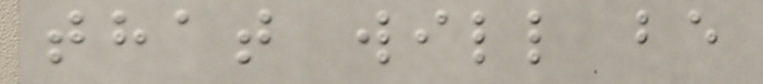that will be
